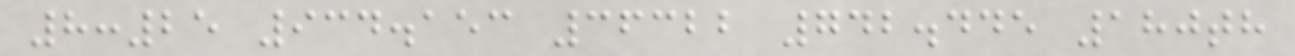8:25 934.153 36322 742.445 180th
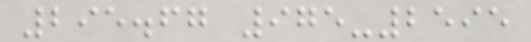295.67 975-2595
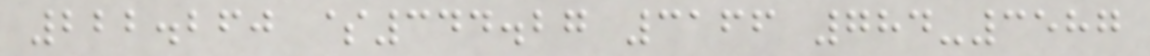222.260 $344.27 3166 784-3587
